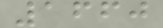1660
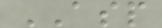ASP
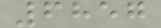6857
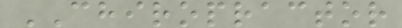CHIROPRACTOR
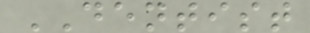DENTIST
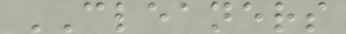CLEANERS
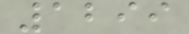1299
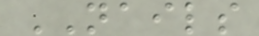NAILS
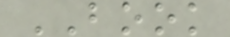BOOK
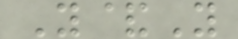Y&Y
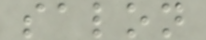salon
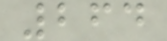264
